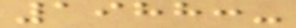1988:-
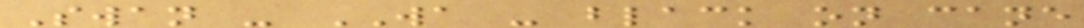Swan - WA - black on cane
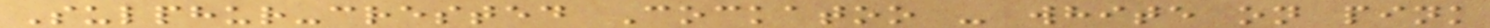Sulphur-crested Cockatoo - white on pink
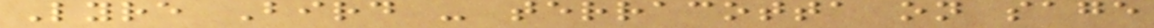Lyre Bird - terracotta on sage
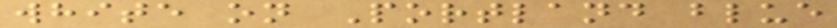white on Portland blue
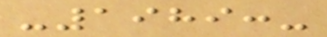-1989:-
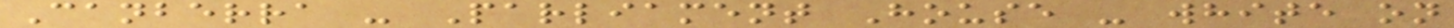Canberra - Parliament House - white on
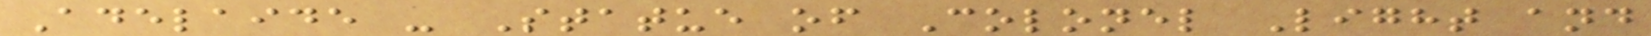Adelaide - Statue of Colonel Light and
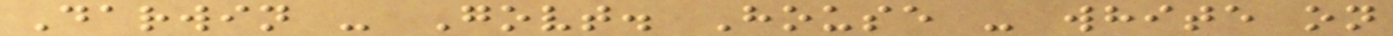Darwin - Govt. House - white on
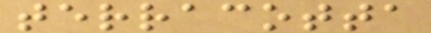terracotta
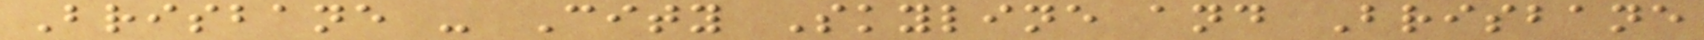Brisbane - City Skyline and Brisbane
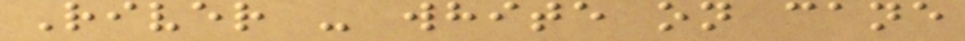River - white on cane
